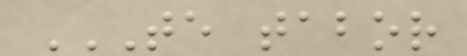TE TABOR
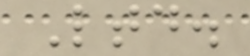Ltd.
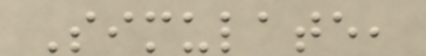Simulate,
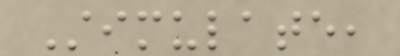Stimulate,
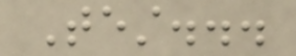Test...
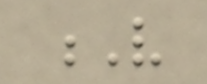V
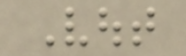Vout
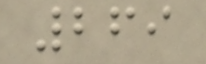269
